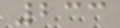233
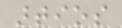artios
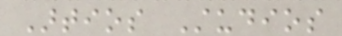Artios Studios
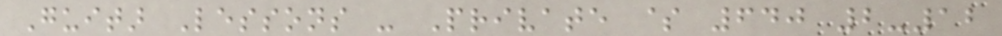Guitar Lessons - Private $ 640 2-12
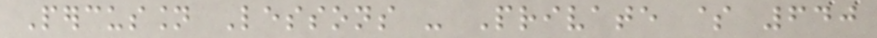Percussion Lessons - Private $ 640
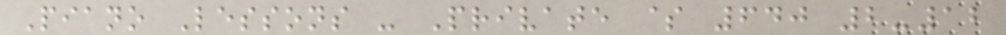Piano Lessons - Private $ 640 2-12
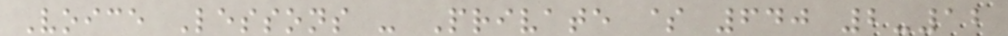Voice Lessons - Private $ 640 2-12
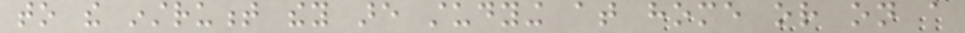to the instrument they are studying at home or on a
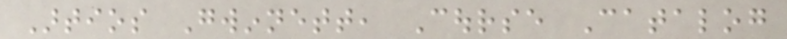Artios Gwinnett, Course Catalog
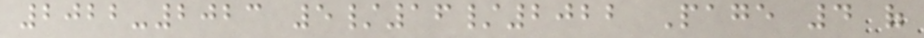2022-2023 5/16/2022 Page 4 of
